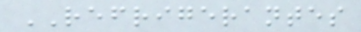REFRIGERANTES
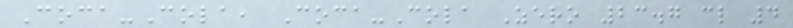Coca-Cola, Coca-Cola Zero 23.7 cl 4
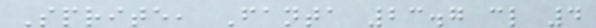Sprite, Fanta 23.7 cl 4
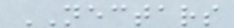NECTARS
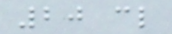20 cl
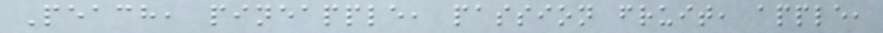Peach, pineapple, passion fruit, apple,
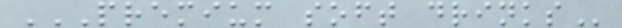PREMIUM SOFT DRINKS
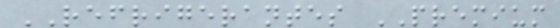REFRIGERANTES PREMIUM
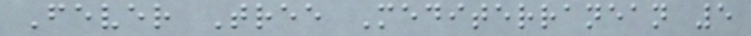Fever Tree Mediterranean 5
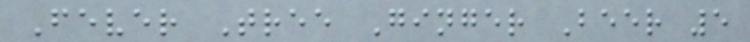Fever Tree Ginger Beer 5
